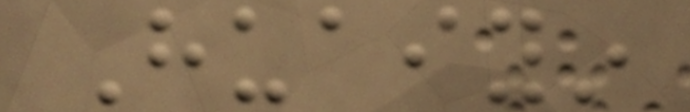Huaiyin
